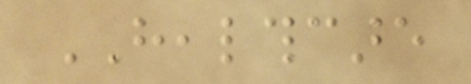HEALTHCARE
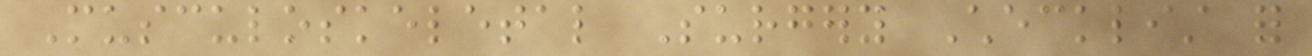Musculoskeletal Surgery Checklist for
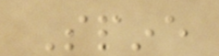Spine
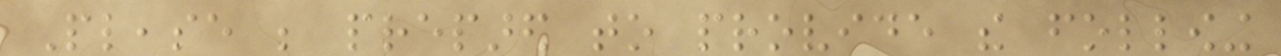Please be prepared to provide the following
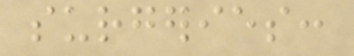surgeries:
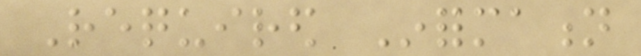Required Information
